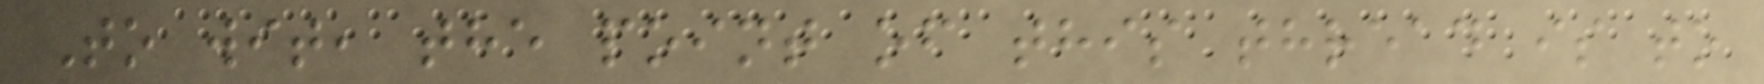To wit, the point of this thread is to
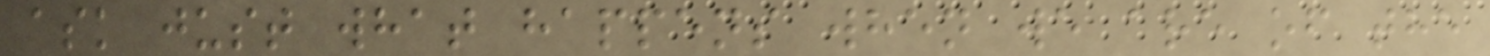ask just what happens when we are of the
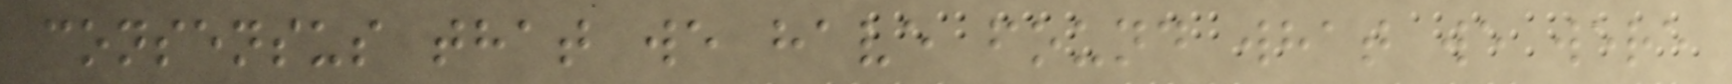consensus that we have found what we were
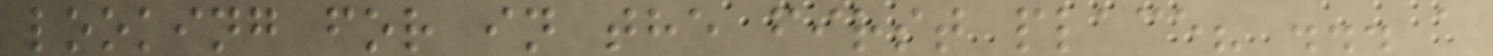looking for in the first place? ... a
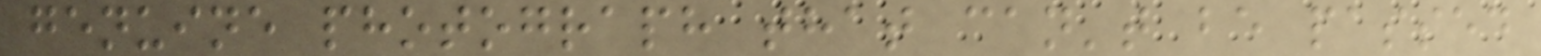genuine photograph that can't be passed
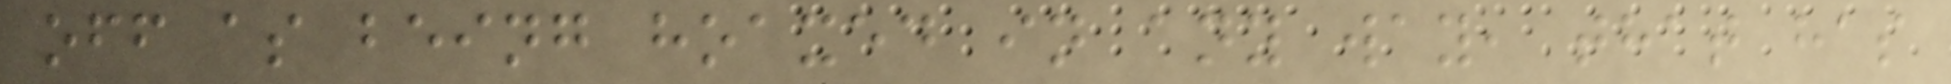off as being hoaxed in any way, that has
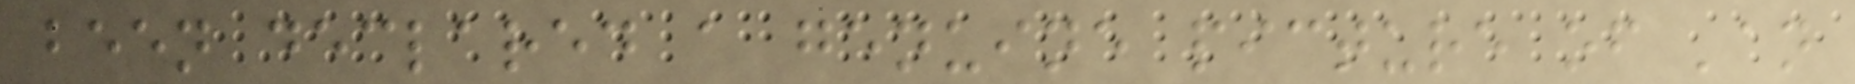been declared a genuine picture of 'an
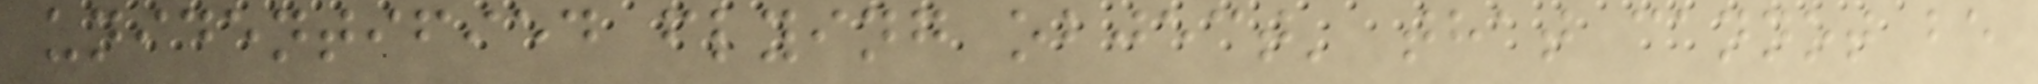unidentified flying object' that cannot be
